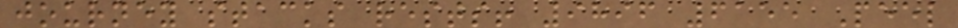journey stacks rests! 9896 6155 Peel
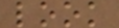look
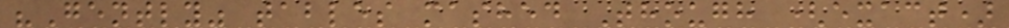"Gently" tables mashed Though (exact)
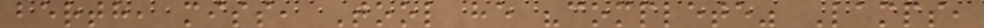berth, miss, Tool he "complete" Lamps,
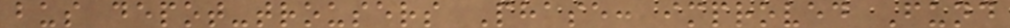bus depot-trousers Phase: improved Fund
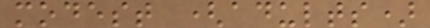modest (adults)
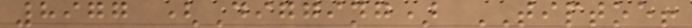8977 (Digging) TIPTOE!
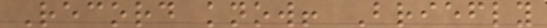Record know! Briefly
